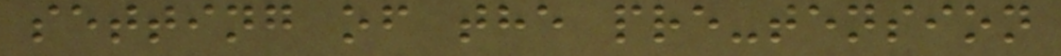setting of the pre-tension
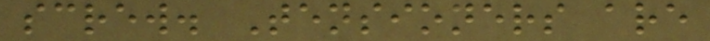screw. Tensioners are
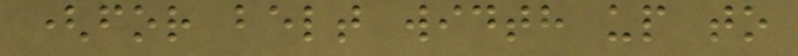(for belt width up to
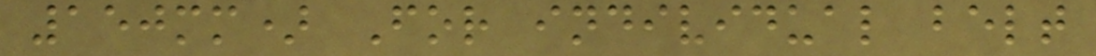150mm) For individual belt
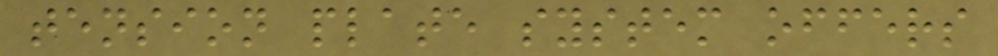tension plate system offers
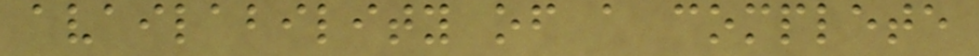availability of a complete
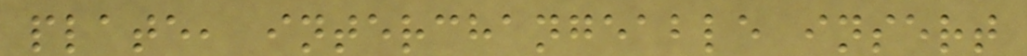plate, interchangeable insert
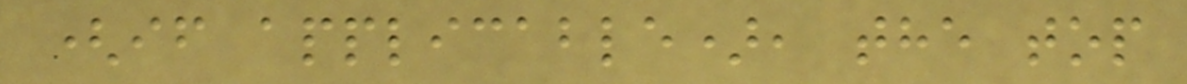(if applicable), the top
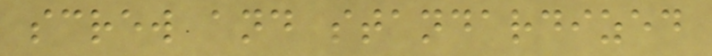screw and standardized
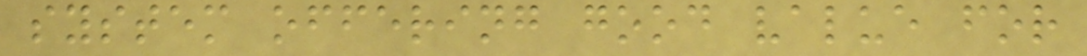system offering good value for
